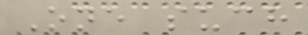One such
